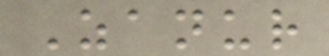Zanur
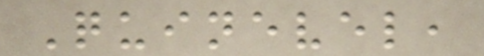Quinevel,
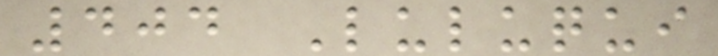404 Luluqui
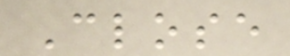Close
